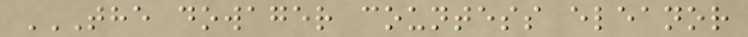THE DOWAGER COUNTESS ELEANOR
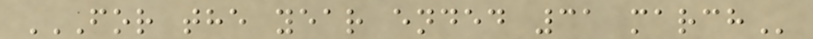FOR THE YEAR ENDED 31 MARCH
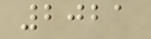2021
